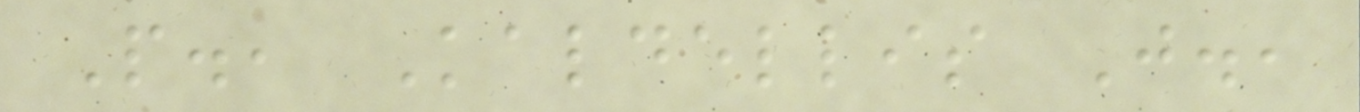P., Kaldellis J.,
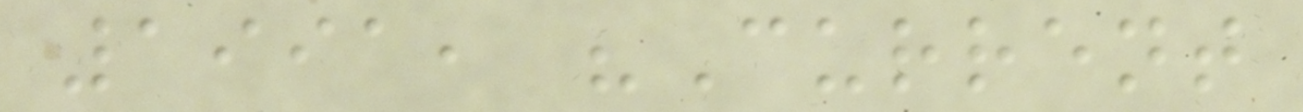1991, "Current
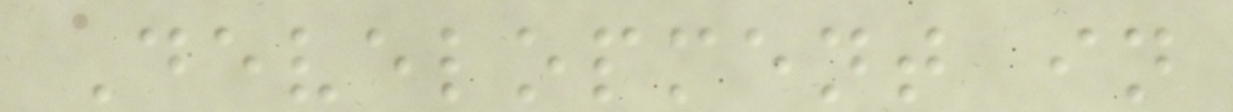Development in
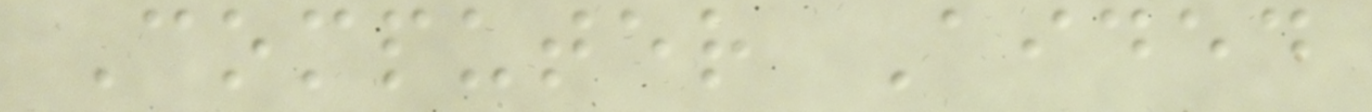Computer Aided
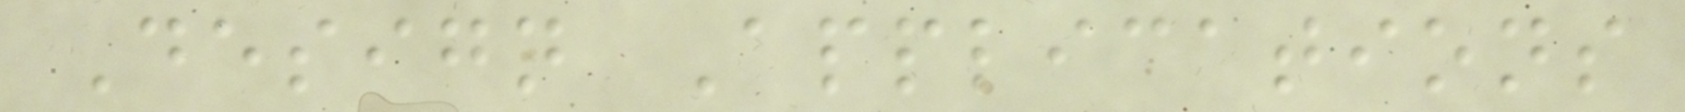Design Applications
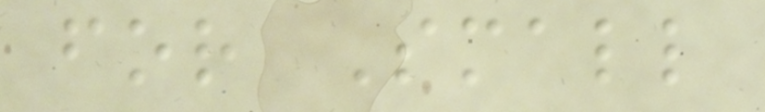for Small
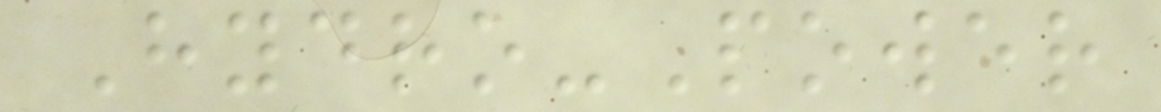Hydro-Power
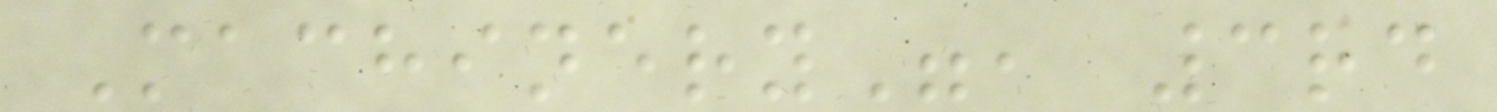Machinery", 3rd
